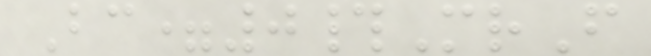Bc=0#MrF
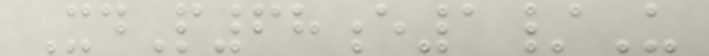XdP68e1/U
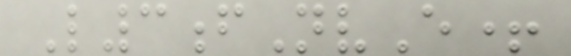L3fNvE+
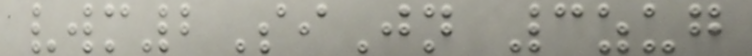vwm2SiJn 3zug
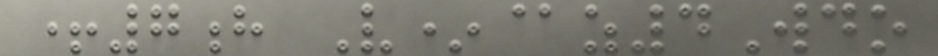+7h V*@z4Wdo
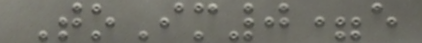ToIm0=e
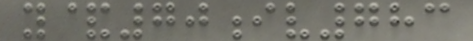y&70iv783
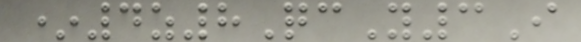*4z8QcY3I
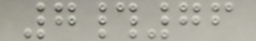7#76
